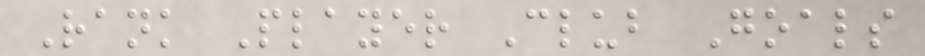Rank Player Club Goals
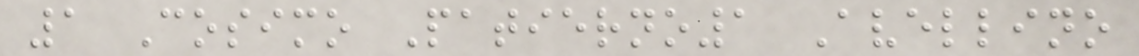1 Cosimo Patierno1 Avellino
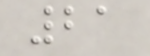21
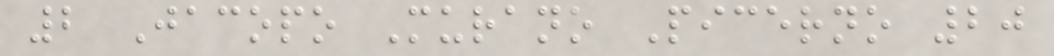2 Jacopo Murano Picerno 20
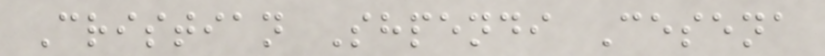Cristian Shpendi Cesena
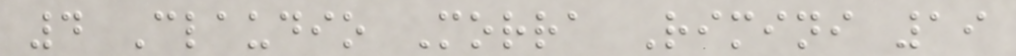4 Claudio Morra Rimini 19
